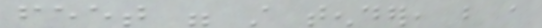feet were still tender, but a
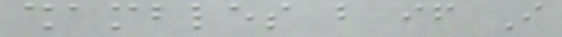shambles but if I
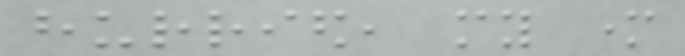hurried, my mother
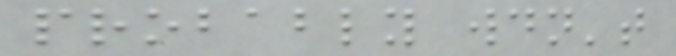probably wouldn't
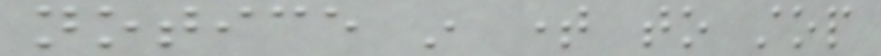notice in time to stop
